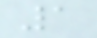1
